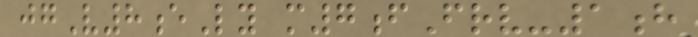jgV8eLy m7fFrv-1h
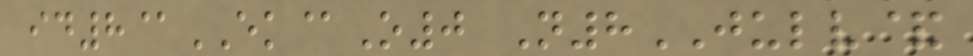id8@EK@O0 N8JULV&
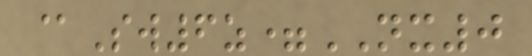@Sw6z=NX0
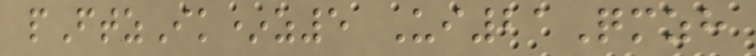pFtzIk*z5 Ui21Qmzh
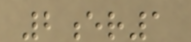2er1
